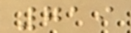719
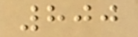800
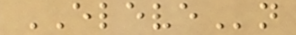ELEVEn
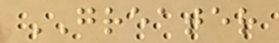GREATER
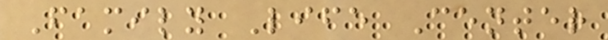Family Life Center
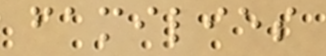families
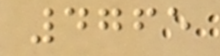4765
